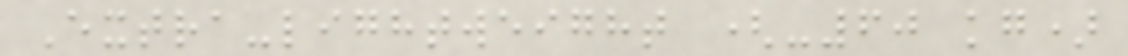Extra-lightweight (-60 kg)
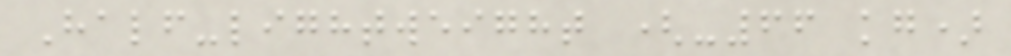Half-lightweight (-66 kg)
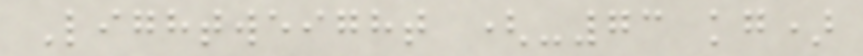Lightweight (-73 kg)
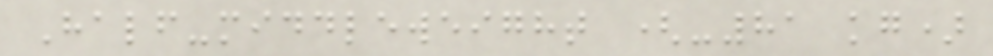Half-middleweight (-81 kg)
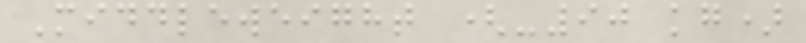Middleweight (-90 kg)
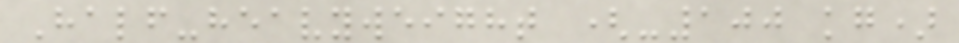Half-heavyweight (-100 kg)
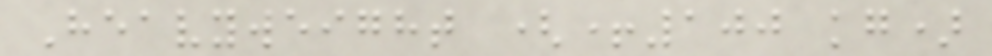Heavyweight (+100 kg)
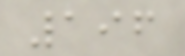196
